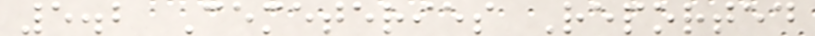5.2 Cemeteries Reported
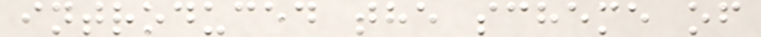introduced the scheme of
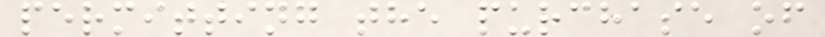permitting the purchase of
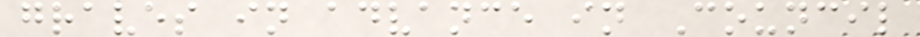graves in advance in Council
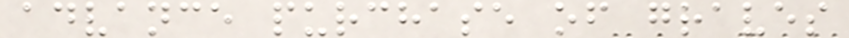advance purchase of graves
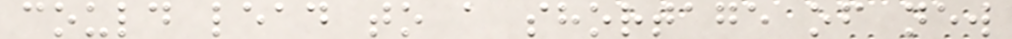could lead to a shortage of new
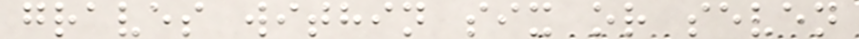graves within six or seven
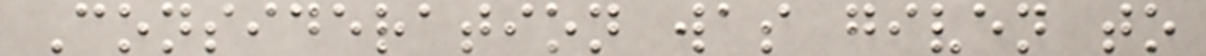Consideration was given to
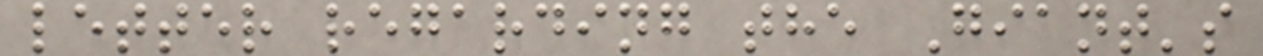letter regarding the Giant's
